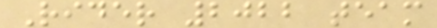Rider 2022 team
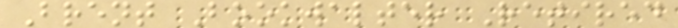Brent Bookwalter Retired
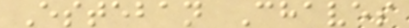Esteban Chaves
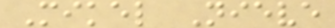Mikel Nieve
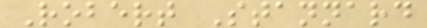Robert Stannard
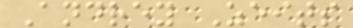Andrey Zeits
